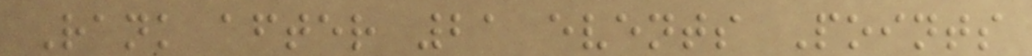Rank after 21 events Points
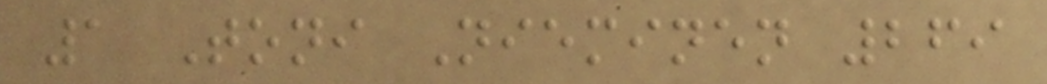1 Toni Nieminen 269
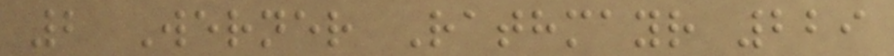2 Werner Rathmayr 229
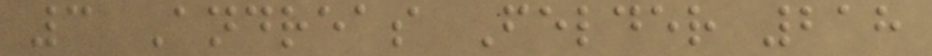3 Andreas Felder 218
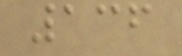136
